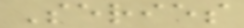Series
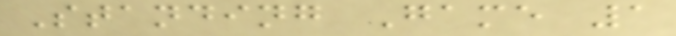Standing Game 1
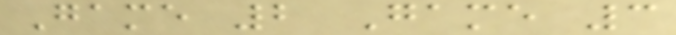Game 2 Game 3
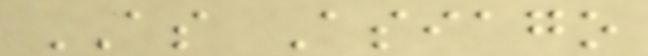AS Asiago
